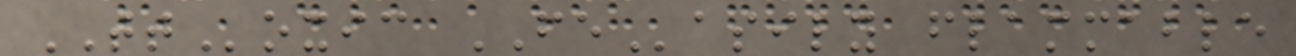TToxic FEasily flammable
